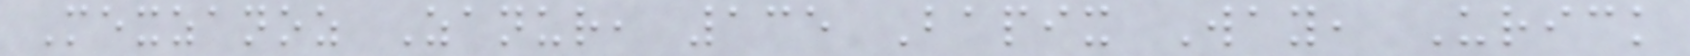Mexzanoz Zanur, 135 Bapix Way, Urick
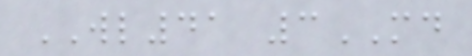WL41 3MD
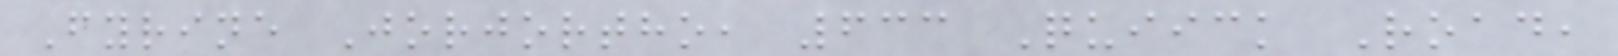Fyrine Jorjortho, 633 Quiick Road,
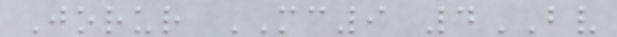Jorur MC9 4BV
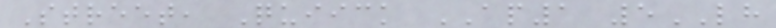Street, Quiick AP1 5LH
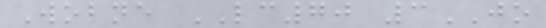Wobne LC70 3JO
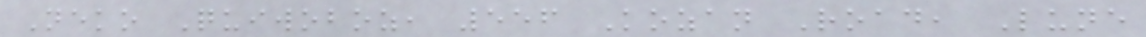Neko Quiwoboz, 556 Kozan Road, Lune
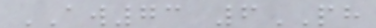AW73 6PH
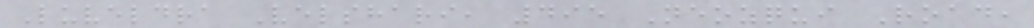Luveldra Velshari, 495 Neozqui Road,
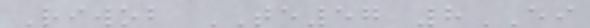Riwob TE57 8EI
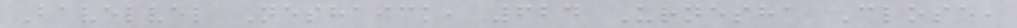Bavelvel Neshaick, 624 Urnesha Close,
